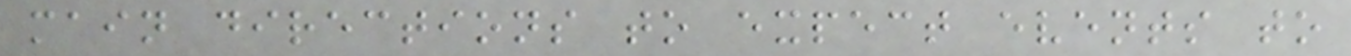main directions to expect events to
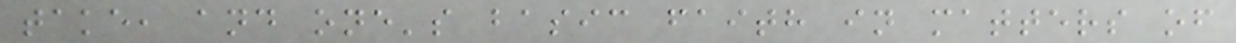take, and one's basic faith in matters of
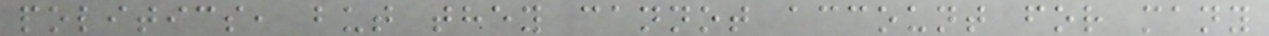politics, but they cannot account for many
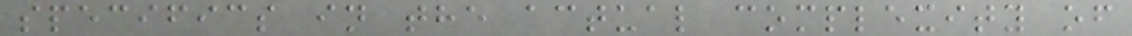specifics in the actual complexity of
